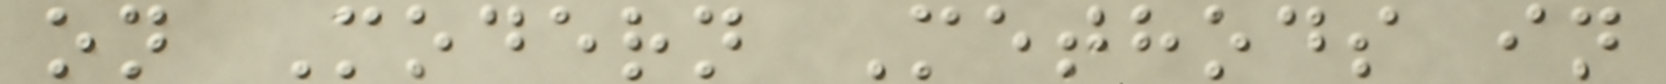on Modern Methods in
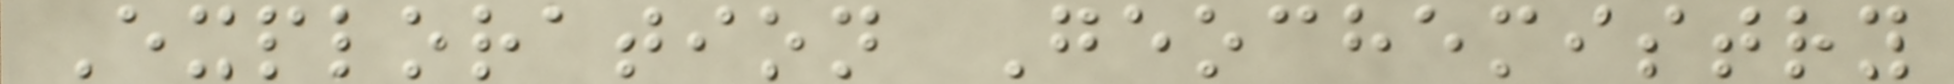Exploration Geochemistry
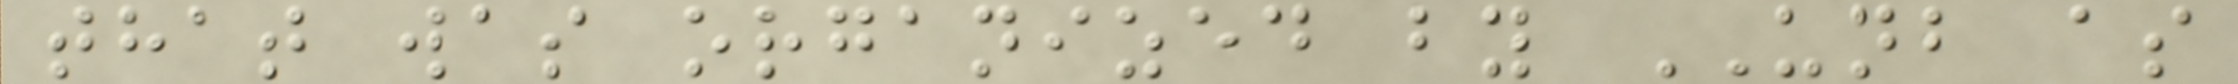that was organized by UNB as
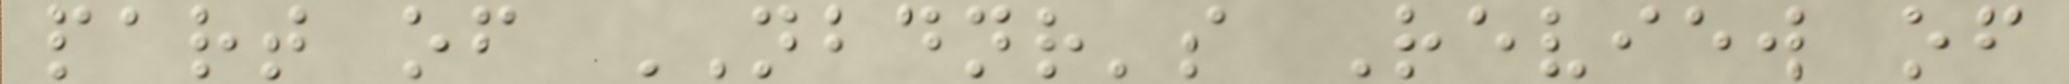part of NBDNR's Review of
